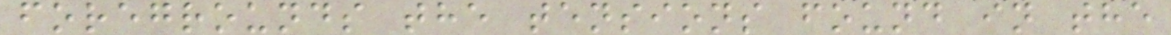foregrounds the tensions found in the
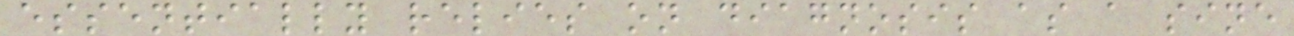essentially relies on diagnosis as a sine
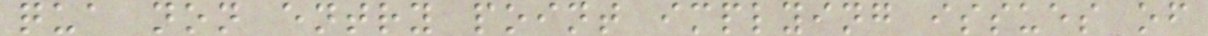qua non entry point implying issues of
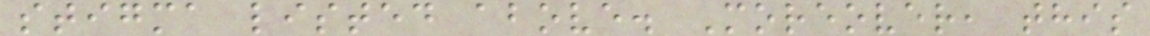stigma listed above. Moreover, this
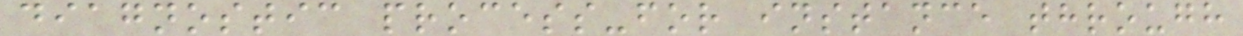diagnostic process-for instance through
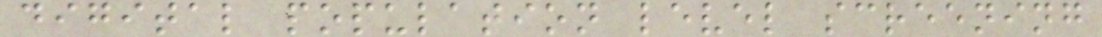digital population level screening
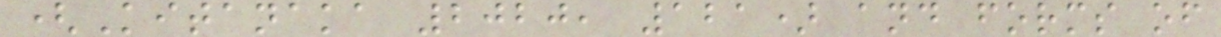(Kitanaka 2020, 121) and forms of
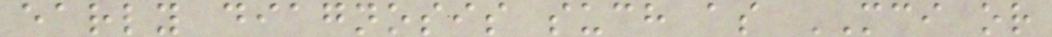early diagnosis such as MCI or
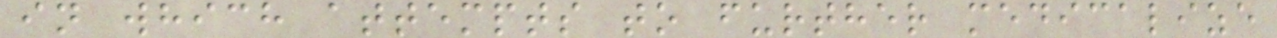in which attempts to further medicalize
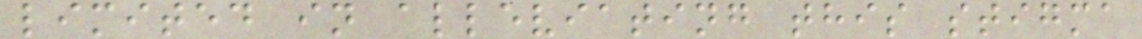limited in alleviating this stigma
